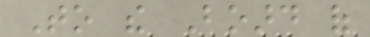To the Board of
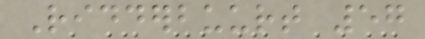Ridderbuurt 57
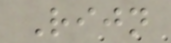Rijn
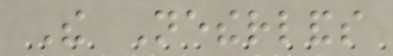The Netherlands
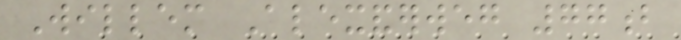Willem Alexanderweg 77b
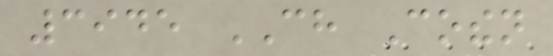3945 CH Cothen
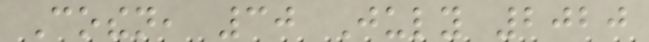Cothen, 30 July 2020
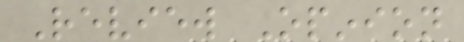Review Opinion
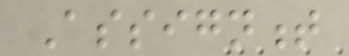Assignment
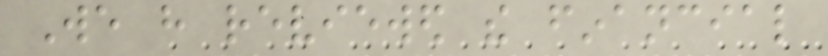We have reviewed the financial
